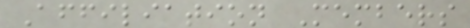Affiliation Members
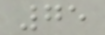75
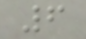6
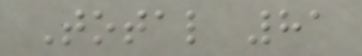Total 81
